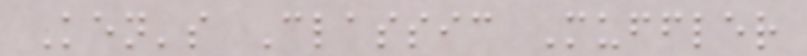Ken's Classic Muffler
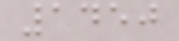1450
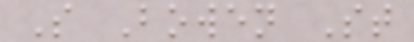S Bowen St
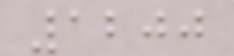1200
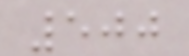500
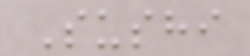Sushi
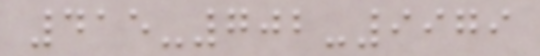415-702-9979
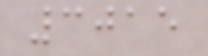3015
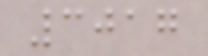3017
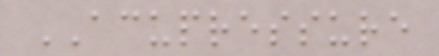ACUPRESSURE
